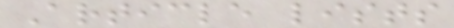Article lists
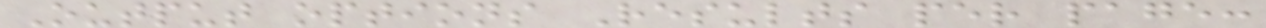Output options Results per page:
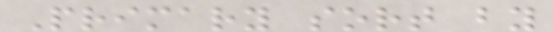Primary sort by
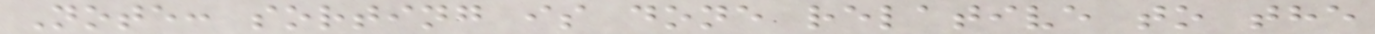Note: sorting is done relative to the
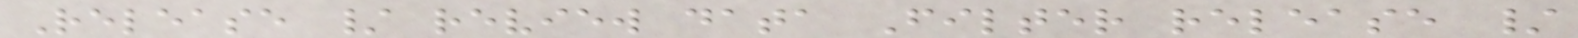Release / review data Filter release /
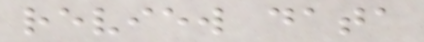review data
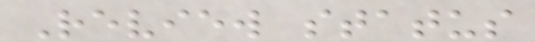Review status
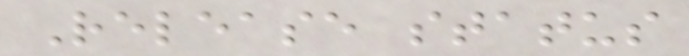Release status
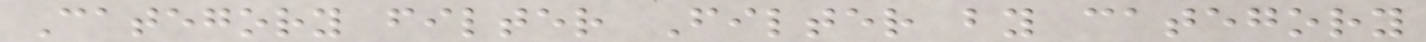Category filter Filter by category
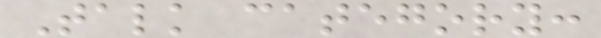Talk category:
